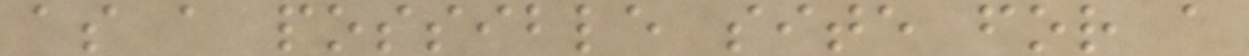as a possible site for a
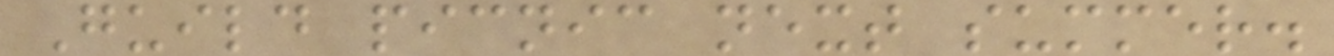Guild picnic next summer.
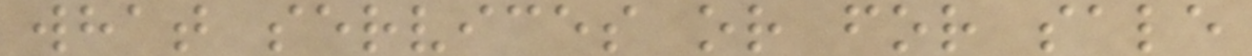what services or for sale
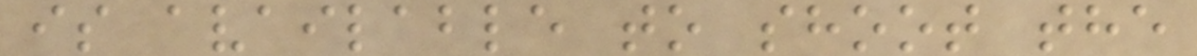is available to shoot the
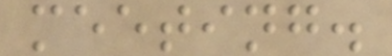meeting.
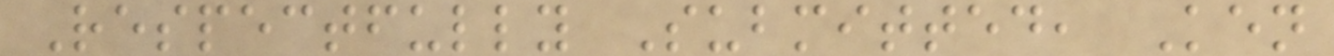Respectfully Submitted, Ken
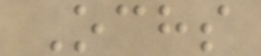Ochs
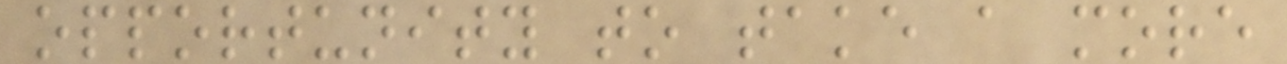opportunity to take a more
